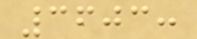3603:
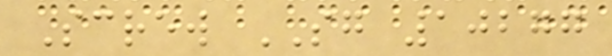Screw SG 10277
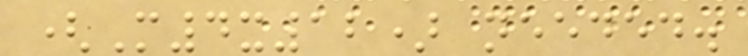(M4x12) needed.
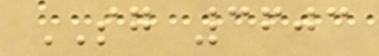SG 3603
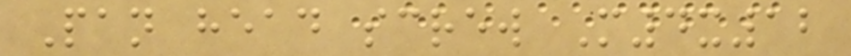Pan head screw M4x12
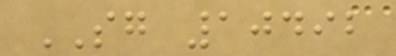SG 10492
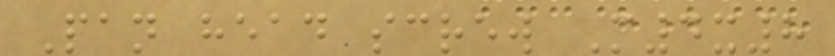Pan head screw M4x8
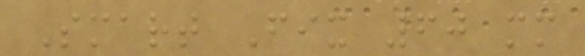Smart Fix 60 mm
